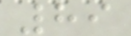89
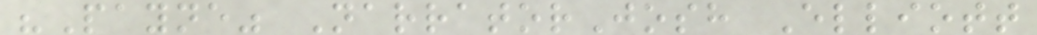"Payne" NarratorJosh Elliott
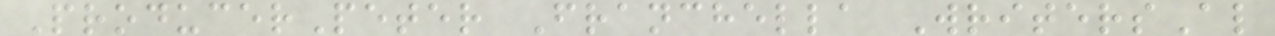ProducerPeter Franchella WritersAl
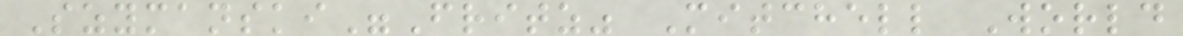Szymanski"Fritz" Mitchell World
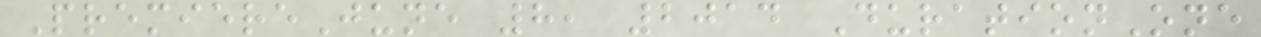PremiereJune 8, 2014 DurationOne
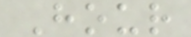Hour
